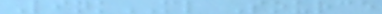LinkML Source
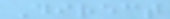Direct
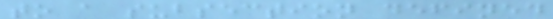to a subsection defined
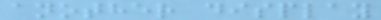another display
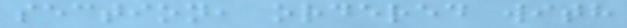section, ordered with
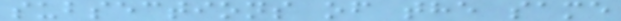subsections of the same
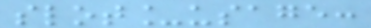slot_usage:
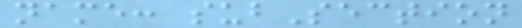name: subSection
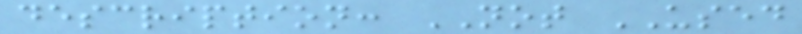description: NOT USED
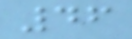46
